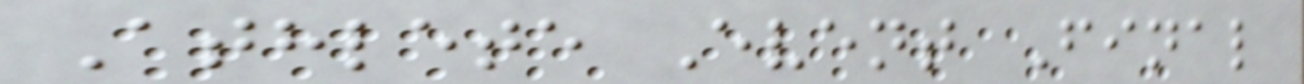Athlete Event Final
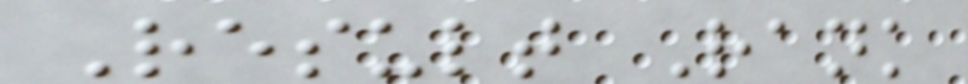Result Rank
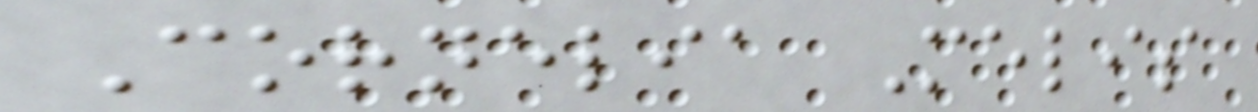Cornelia Melis
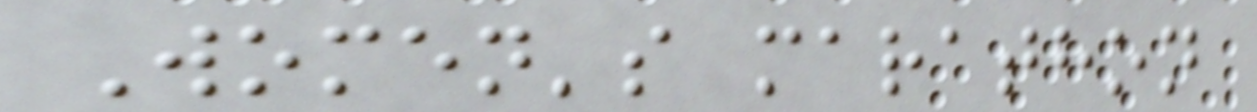Women's marathon
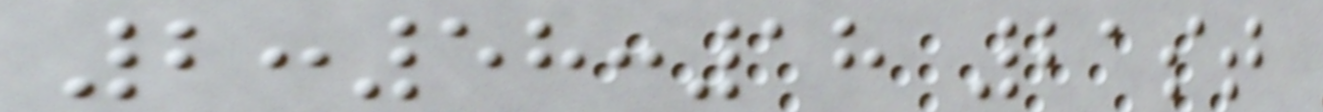2:58:18 21st
